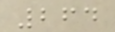264
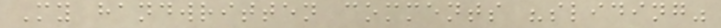My handwritten comments "sliding"
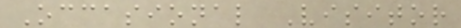Occasional Visitor
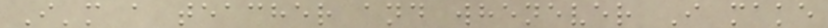I'm a teacher and whenever I make
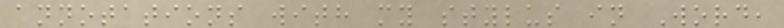annotations with my stylus in Word,
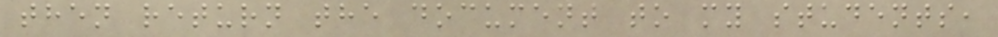then return the document to my students,
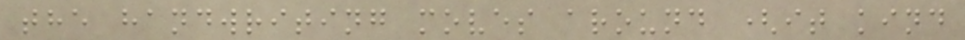the handwriting moves around (it kind
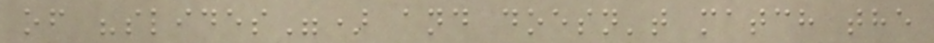of "slides") and doesn't match the
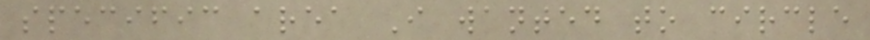specific area I wanted to circle
